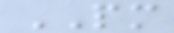PM
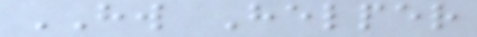HW Helper
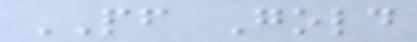PF Gold
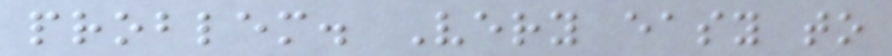problem. Very easy to
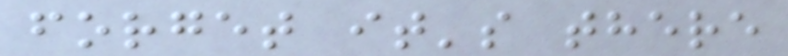forget it's there
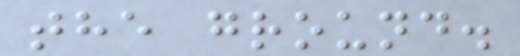the ground.
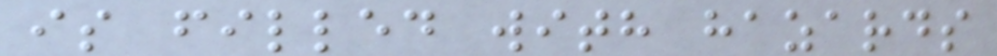is filled with hazards
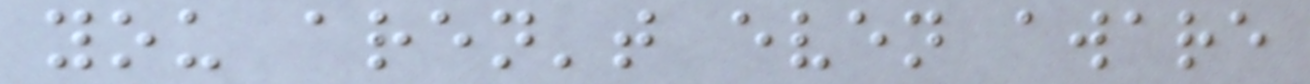you aren't even aware
